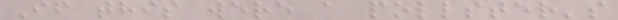If this were a pollster's
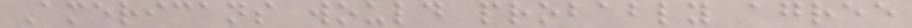Americans would probably agree
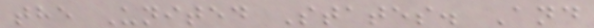the United States. And
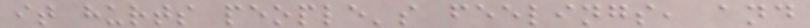it hurts people's feelings, and
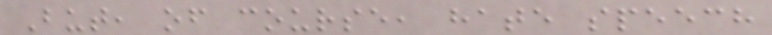But, of course, hate speech
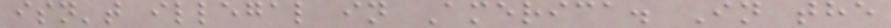isn't illegal in America. In the
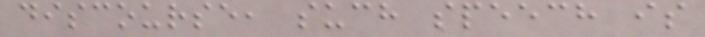discourse, such speech is
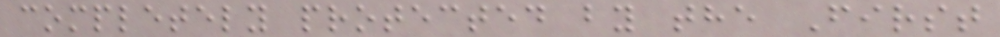completely protected by the First
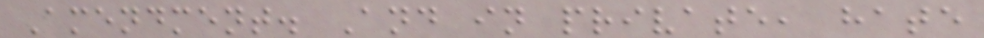Amendment. And in private, hate
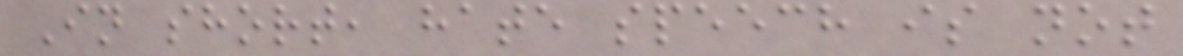In short, hate speech is not
